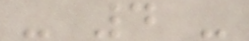- 4 -
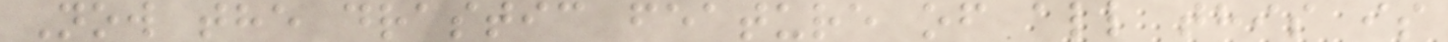Now the drastic feature of all this is
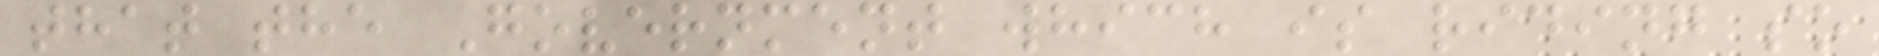that the Government which is riding so
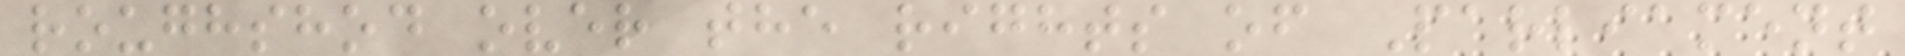roughshod over the rights of Parliament
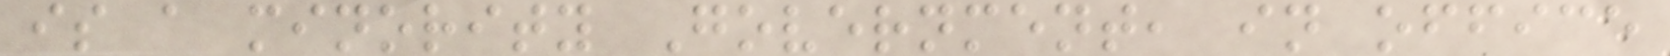is a minority Government, in office
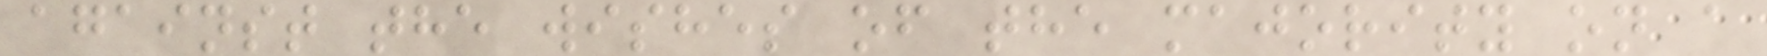against the wishes of the majority on a
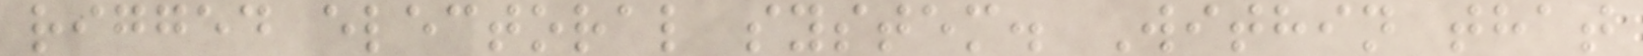rigged electoral system. Within that
